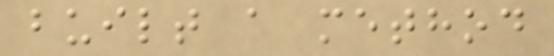built a method
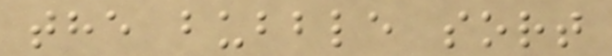the bubble sort
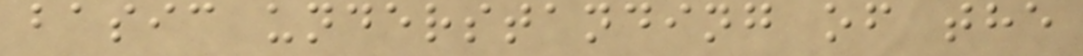basic understanding of the
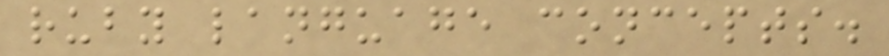ruby language concepts.
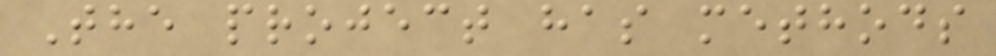The project has methods
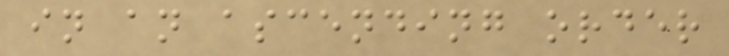in an ascending order
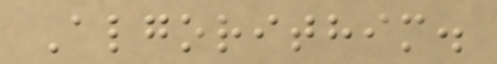Algorithim.
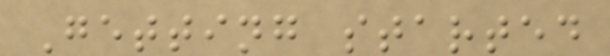Getting started
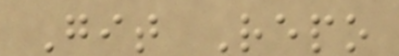Git Repo
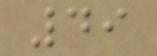49
